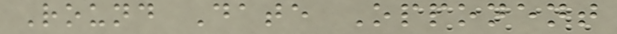Round Date Opponent
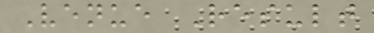Venue Result
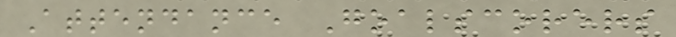Attendance Goalscorers
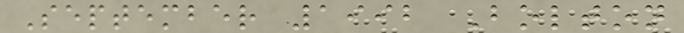September 1992 Bolton
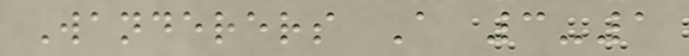Wanderers A 3-1
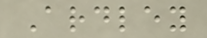Ardley
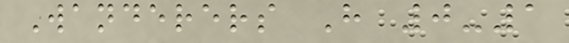Wanderers H 0-1
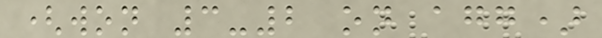(won 3-2 on agg)
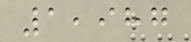1,987
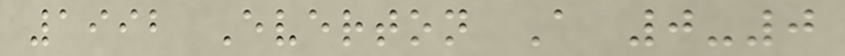1992 Everton A 0-0
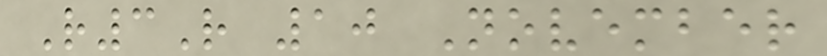R3R 10 November
